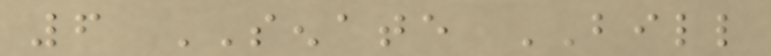6 SENATE BILL
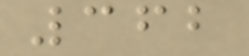362
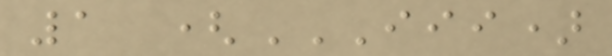1 (III)
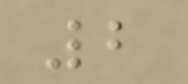2
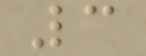3
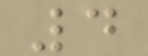4
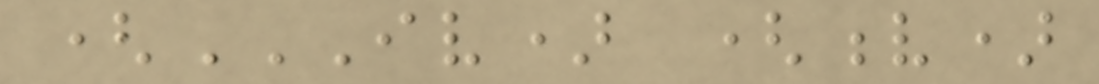(IV) (V)
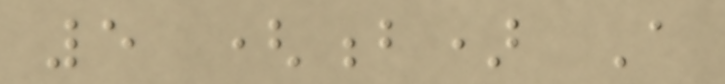5 (b) A
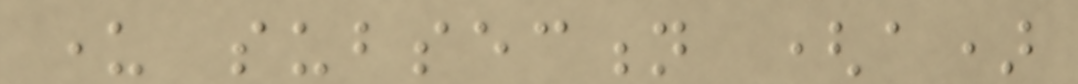under subsection (a)
